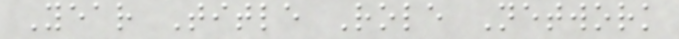Year Title Role Network
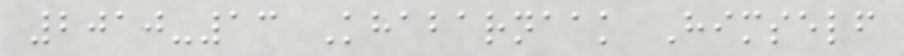2010-13 Khabarnaak Himself
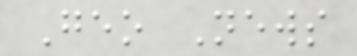Geo News
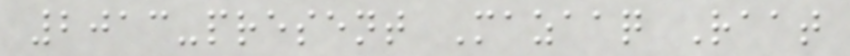2013-present Mazaaq Raat
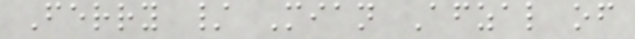Ferry / Mian Afzal of
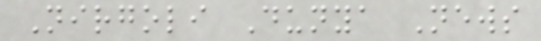Nirgoli Dunya News
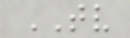TV
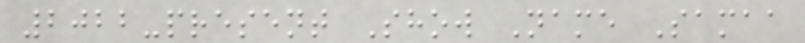2022-present Show Name Samaa
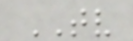TV
